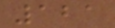121
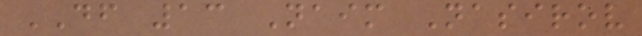DF 13 Naim Nasirov
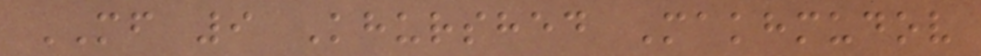MF 9 Khurshed Makhmudov
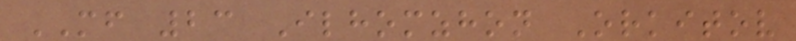MF 23 Ilhomzhon Orkitov
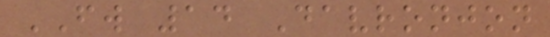FW 14 Davronjon
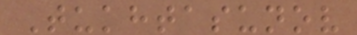Tukhtasunov
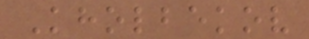Kholbekov
